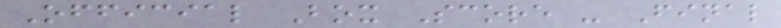Official Box Score - Final
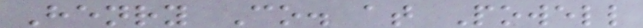Henry Co. at Powell
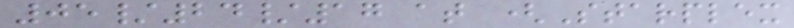05/24/17 at (Starplex
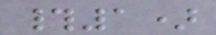#1)
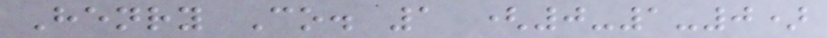Henry Co. 1 (0-1-0)
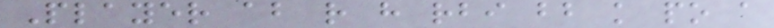Player ab r h rbi bb k po a
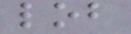lob
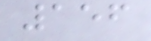156
